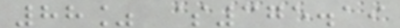88% $375.19
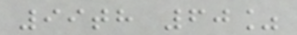99th 60%
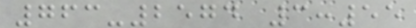763-2574 3:55
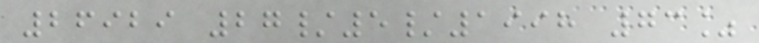26929 27/5/1998 73%
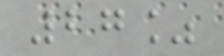27%
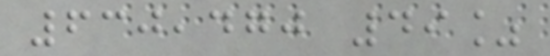630,470 49%
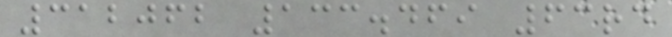312062 133.469 63rd
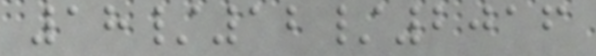18/12/2016
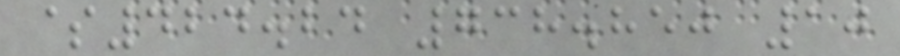$424.24 738.850 10
